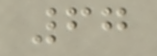67
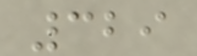329
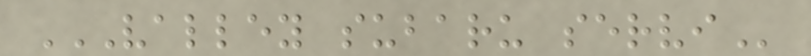VALLEY SUBARU SERVI
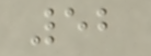52
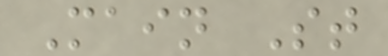Main St
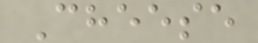Cheese
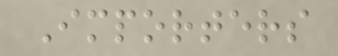Importers
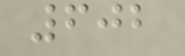602
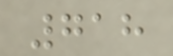718
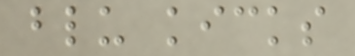blu kicks
